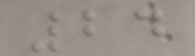24
